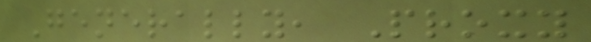Generally, Proxy
